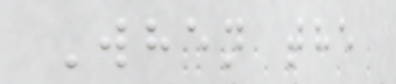When the
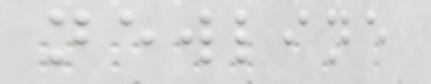newline
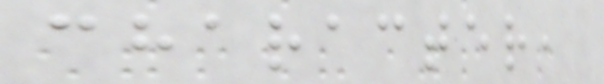character,
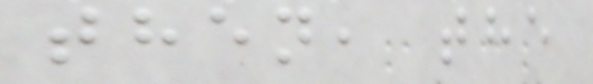then, the
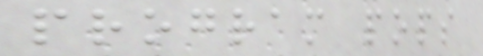program pops
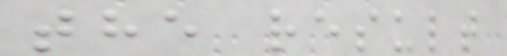the result
